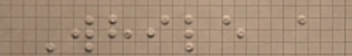While a
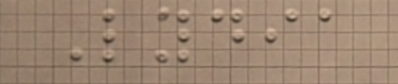Lydia
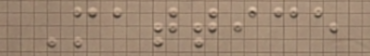Mattice
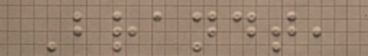Brandt,
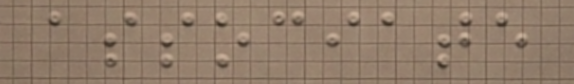associate
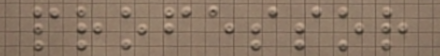professor
